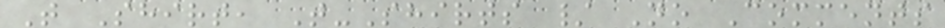T Shirt, T-Shirts / No Comments
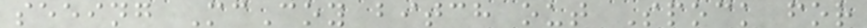seeing McCoy bitch out Spock for
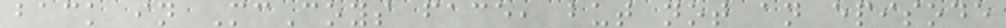back in McCoys face, but not an episode
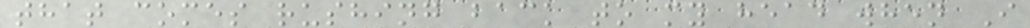that comes rushing back to my head when I
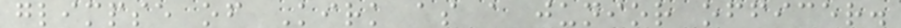glimpse of Kirk as a junior officer.
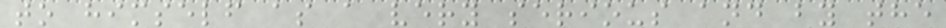to himself as a very serious and by the
